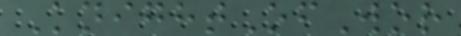KnightOfWor
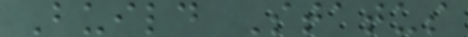Build Status
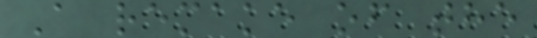A remake of the
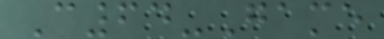C64-Game
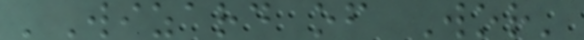'Wizard of Wor'
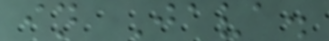in Java.
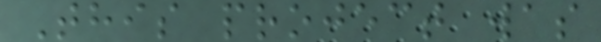This project was
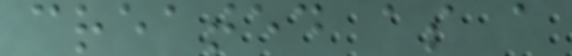created as a
